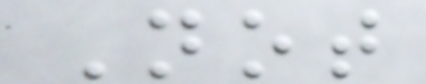Not
